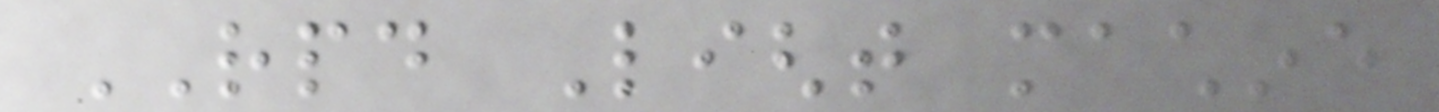RPD Light machine
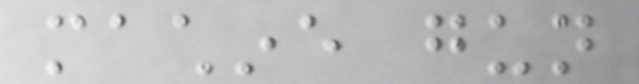machine gun
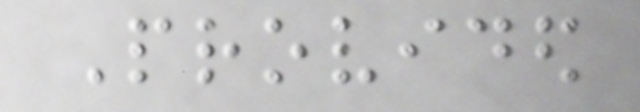Provided
